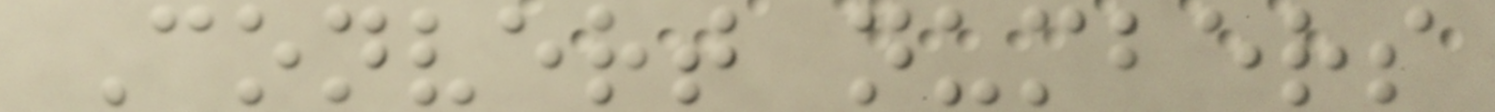Convert numbers
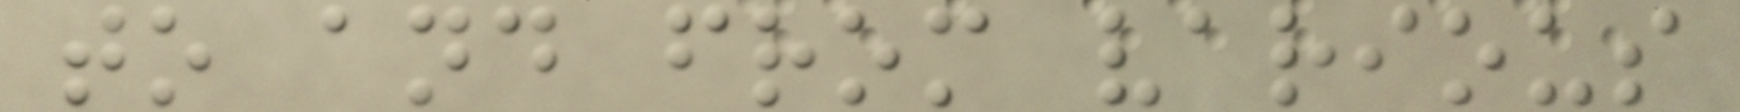to and from various
